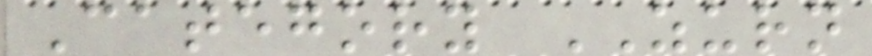Category ZURN
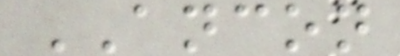ANCON
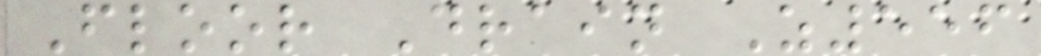Floor Drain Z556
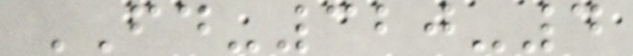FD-320-4
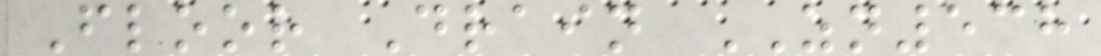Floor Drain ZN538
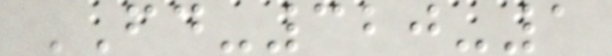FD-320-1
